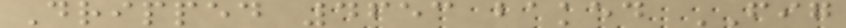Dripped 4653 baked FIG
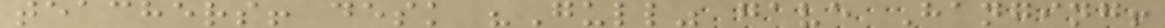teachers! desk "Gull" gave Hanging!
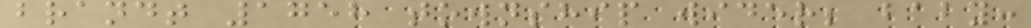brandt 1758 township wider; baby:
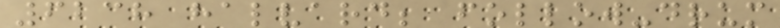6238 halvard; follow-drum
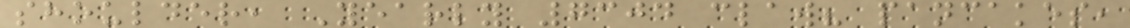shoulder, Yearly 7304 claw? pancakes,
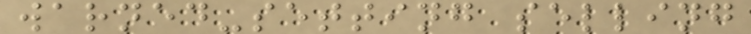warned-setting selling
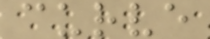curve
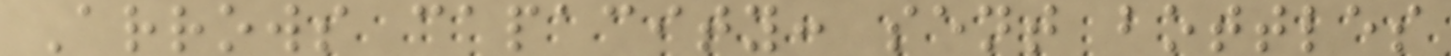Arrows capacity: sent bottles
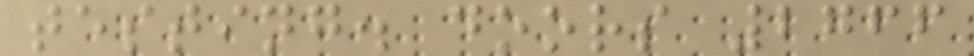testing. doors 2766
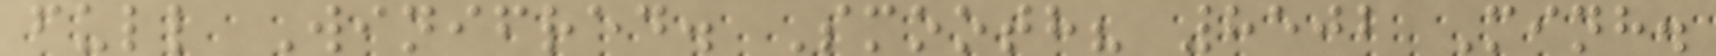full Winifred. Smooth? 8502 Minh.
